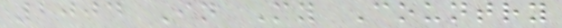2004 In My Country
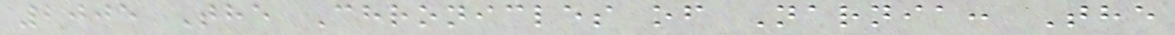2005 The Chronicles of Narnia: The
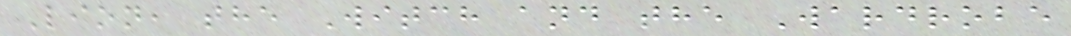Lion, the Witch and the Wardrobe
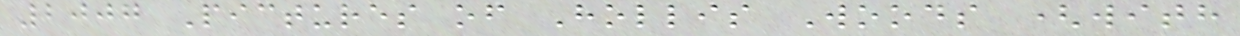2007 Pictures of Hollis Woods (with
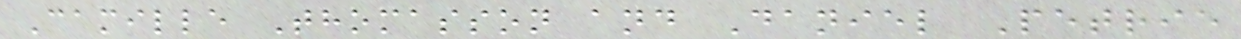Camille Thomasson and Daniel Petrie
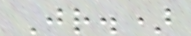Jr.)
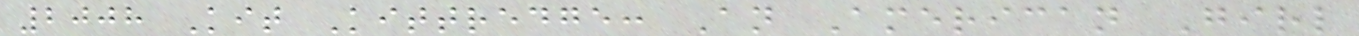2008 Kit Kittredge: An American Girl
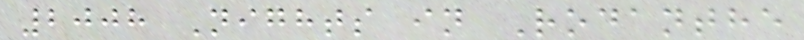2008 Nights in Rodanthe
